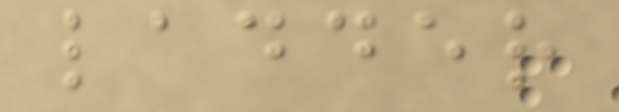ladder
